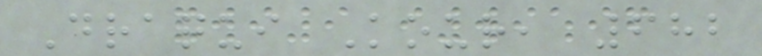Draqui Kour, 682
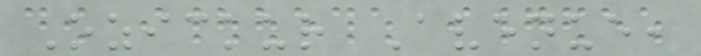Ozickur Avenue,
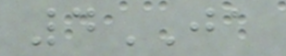4JA
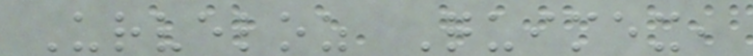Urveloz Quimex,
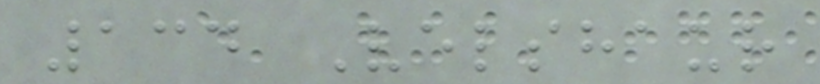134 Velshaur
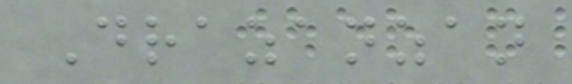Drazanzan
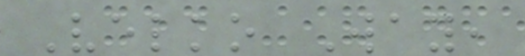Velko Way,
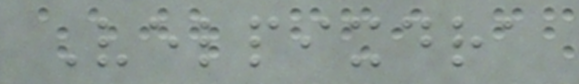Velpixdra
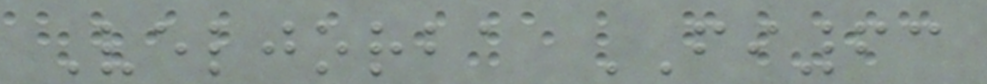Veljorba FI63
